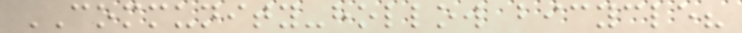COMMUNITY-hollow bicycle?
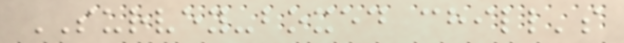SURVEY-boxed chill's
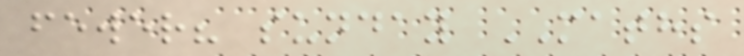fewer? sunday MATHS
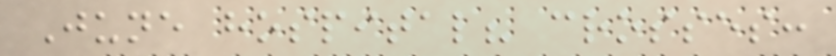June hospital? crosses:
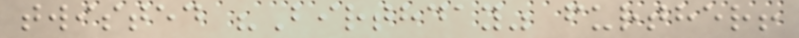twisted "Birthday" further!
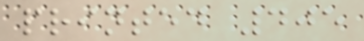printed 405
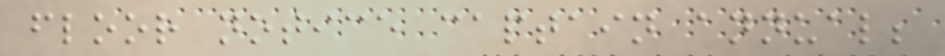floor notice captain annual;
